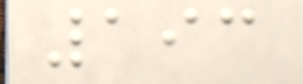193
